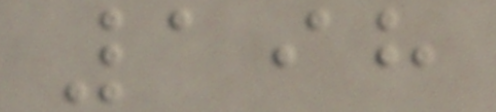198
